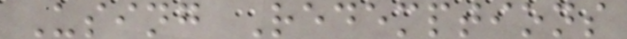Using Redemptions
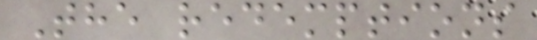The redemptions
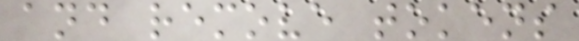and remove tokens
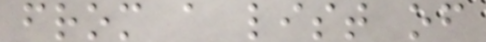from a list of
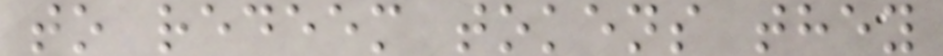to redeem tokens they
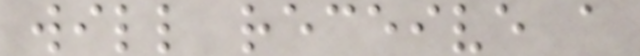will receive a
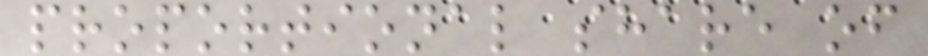proportional share of
